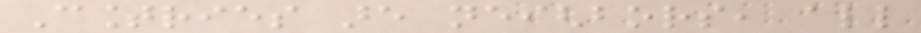Countries are neighbors, all
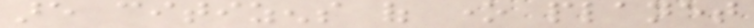are citizens of one planet
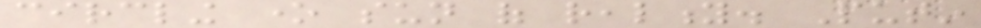circling one sun of reality. Putin
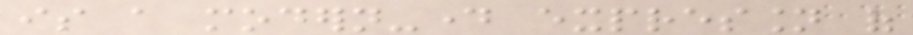is a modern-day expression of
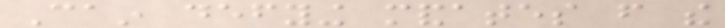Cain defying mandates from the
